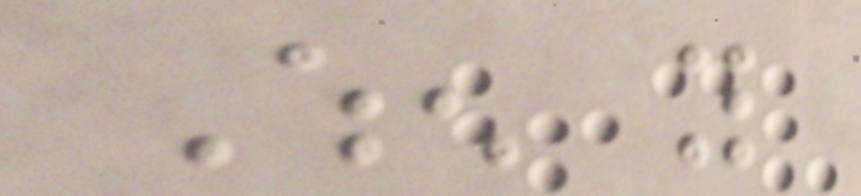When you
